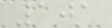101
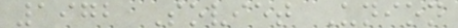1972 Soviet Union
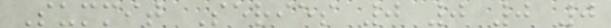Summit Series 0 0 0 0
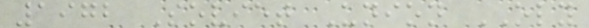1972 Soviet Union OLY
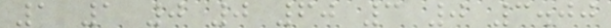1 1 0 0 60 3 0 3.00
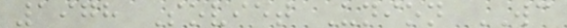1978 Soviet Union WC
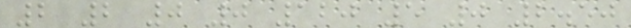2 2 0 0 120 5 0 2.50
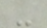-
